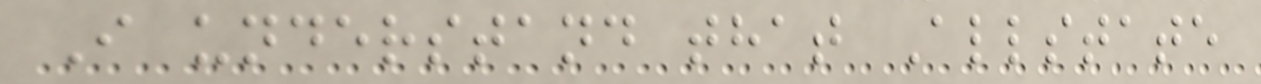I understand that Allstate
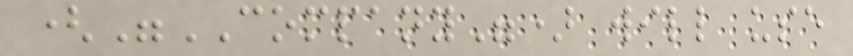("COMPANY") will use
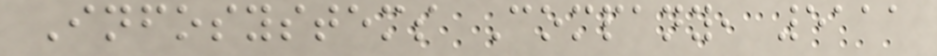Infosystems Company, 5111
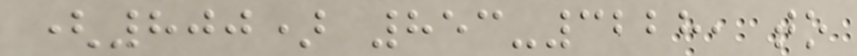(800) 853-3228, to
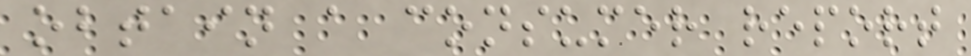obtain a consumer report
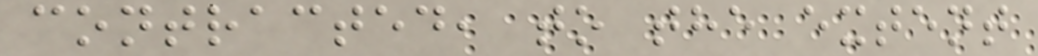contracted, to the extent
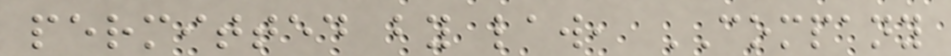permitted by law, COMPANY
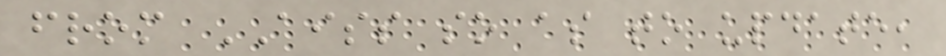from AISS so as to update,
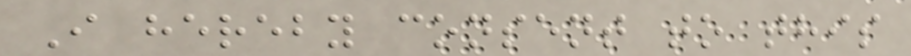I hereby consent to this
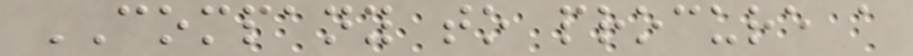COMPANY to procure a
